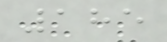185
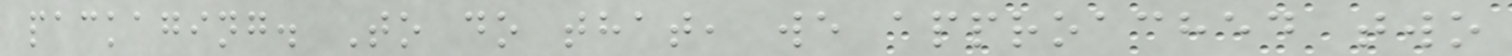packaging. To do that, we approached two
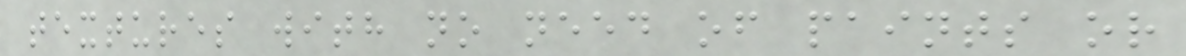textures with no need of paints or
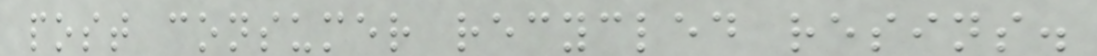post consumer recycled resins.
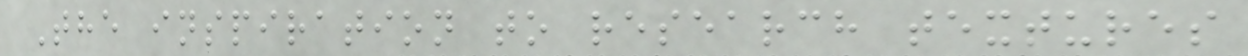The inspiration to research textures
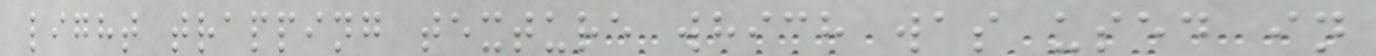light trapping texture which was used in
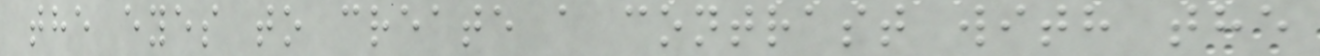the eyes to create a contrast with the
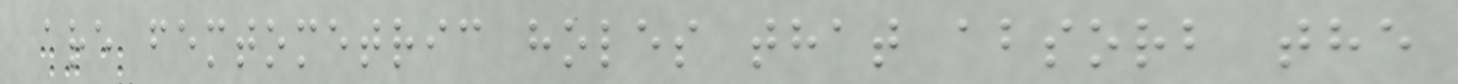are femtometric holes that absorb the
